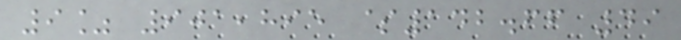9% 901,895 $142.66 49
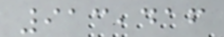913,416
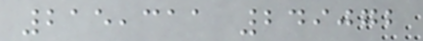215,311 249072
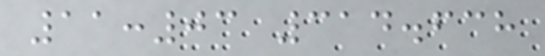11:03 314.638
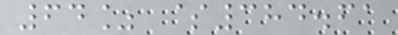64% $384.61
